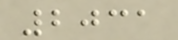2031
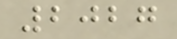2027
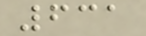631
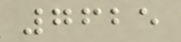7625
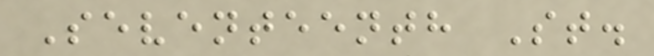Seventeenth St.
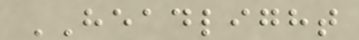HEADLIGHT
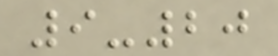9-20
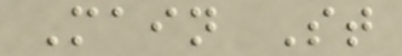Main St
